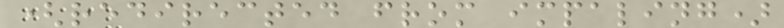(redirected from impaling)
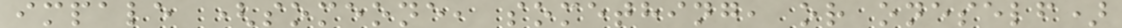impale (someone, something, or oneself)
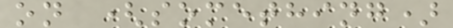on (something)
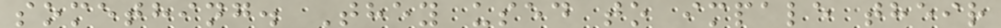something. They used to impale their
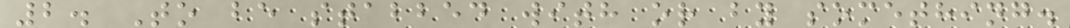2. To be stabbed with or by something.
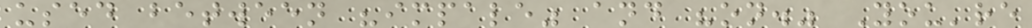used between "impale" and "on." You're
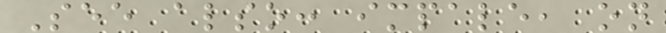See also: impale, on
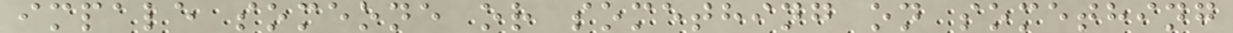impale someone or something on something
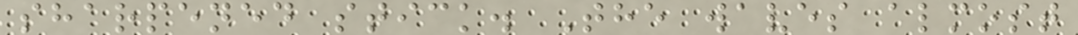sharpened stick. The waves almost
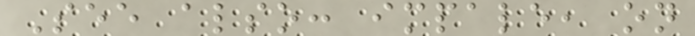See also: impale, on
